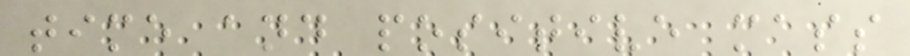time and positive mass
